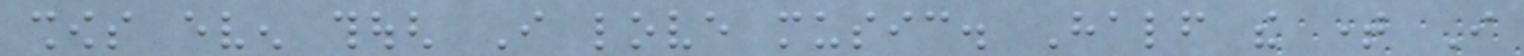shows even though I love music. Half the time I
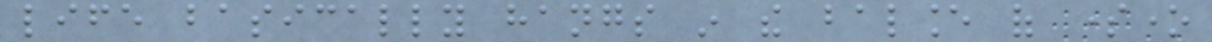life basically hangs in the balance of someone
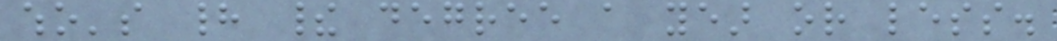who's had their degree a year or less.
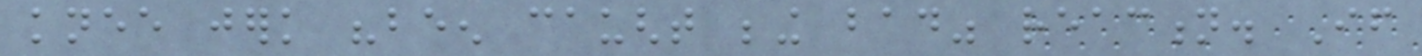knee jerk "been caught being bad" reaction. If
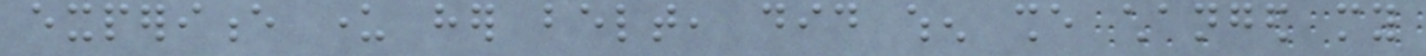experience under her belt, did when she changed my
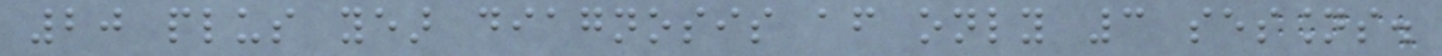20 plus year diagnosis after only 3 sessions.
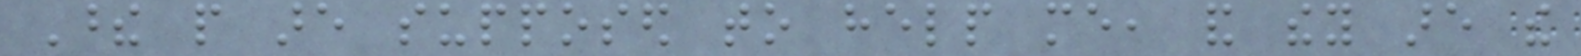These people are supposed to help me, and they are the
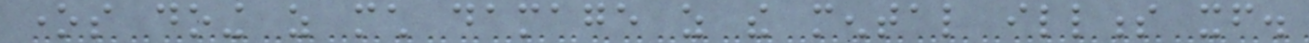ones doing as much damage as the mental illness itself.
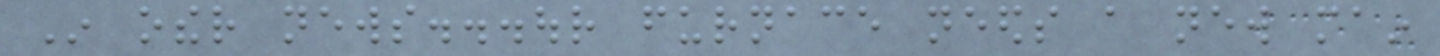In other news...our furnace needs a new main
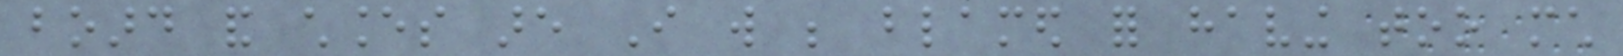board and chances are I will be blamed for having too much
